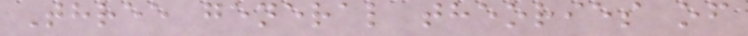Three general theories of
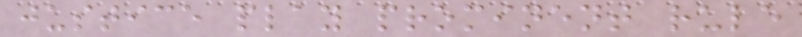justice play prominent rule
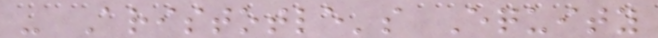- Aristotle's Equity
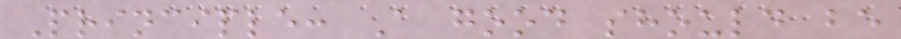Principle: A good should be
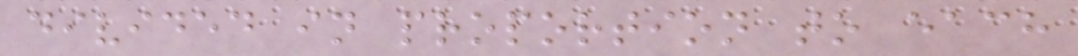divided in proportion to each
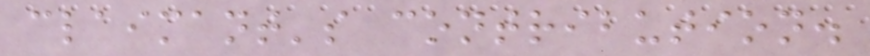claimant's contribution.
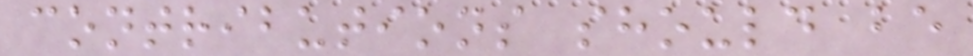contributions should be
